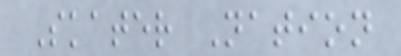Skater Nation
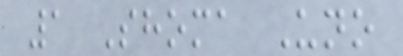1 Shoma Uno
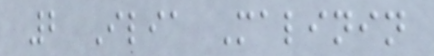2 Ilia Malinin
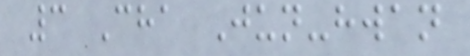3 Cha Jun-hwan
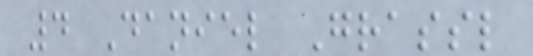4 Daniel Grassl
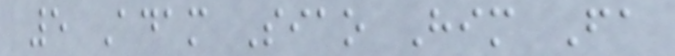5 Adam Siao Him Fa
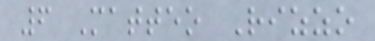6 Matteo Rizzo
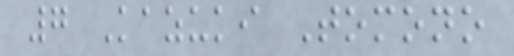7 Kazuki Tomono
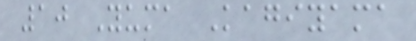10 Yuma Kagiyama
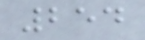254
